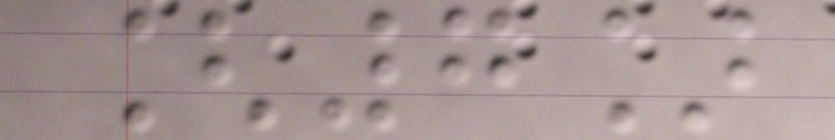[7]
